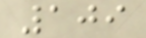109
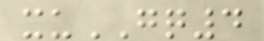xuGQ4
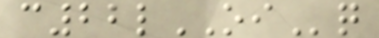c22lOIq
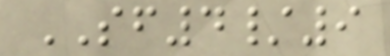SF4/9
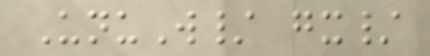UnuW/ gx/
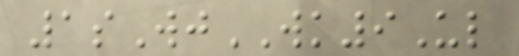1sWjWK9Ul
